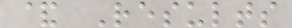& Results
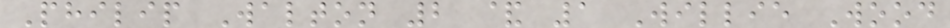Philip Walton 2 & 1 Willie Wood
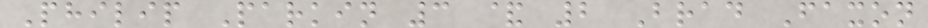Philip Parkin 3 & 2 Brad Faxon
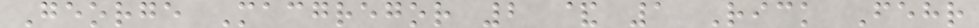George Macgregor 2 & 1 Rick Fehr
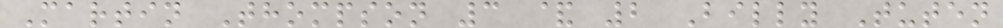Martin Thompson 3 & 2 Billy Tuten
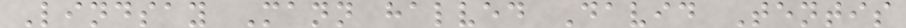Lindsay Mann halved David Tentis
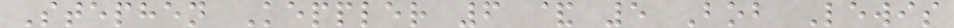Stephen Keppler 6 & 5 Bob Lewis
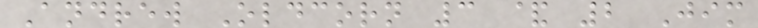Andrew Oldcorn 3 & 2 Jim
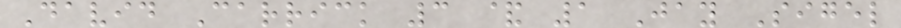David Carrick 3 & 1 Jay Sigel
